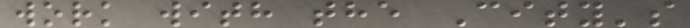work with the City's
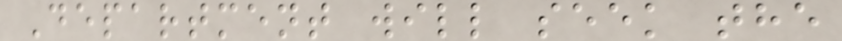Department will seek the
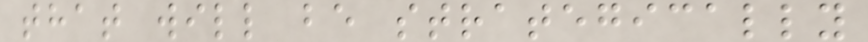that will be strategically
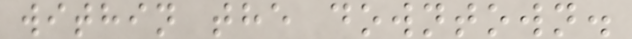within the downtown.
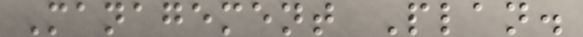Management Plan.
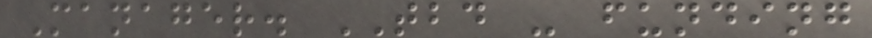Manager. TBD - funding
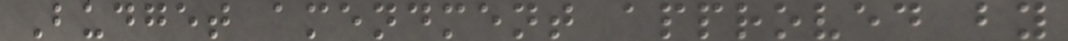Budget amendment approved by
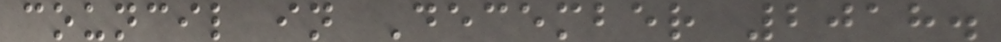council in December 2018.
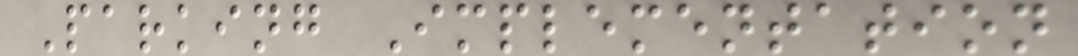Parking Implementation
